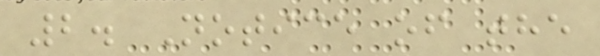2. Notice of the
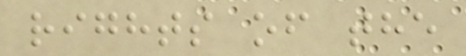rights of the
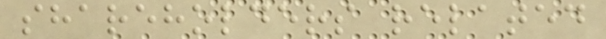shareholders related
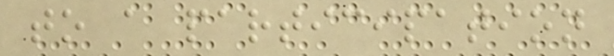to a participation
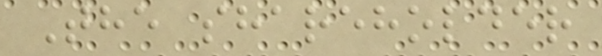The shareholder
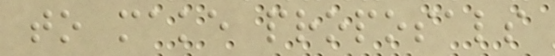to make proposals
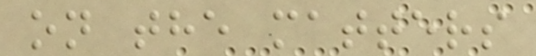on the matters
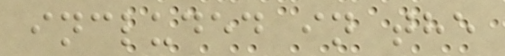included in the
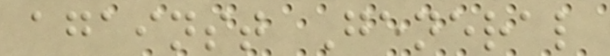against General
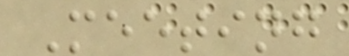Meeting
